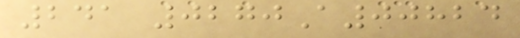241 0270A00824
